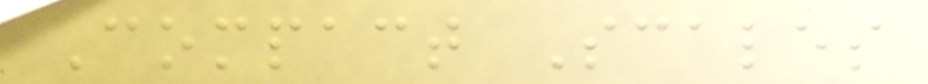Compact Scales
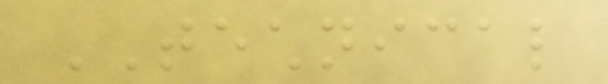TECHNICAL
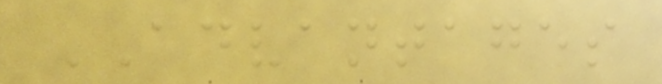ADVANTAGES
